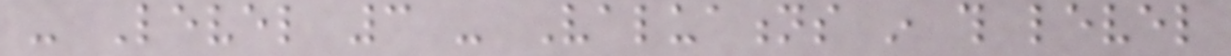- Level 3 - Valuations in this level
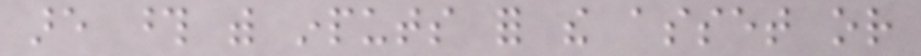are those with inputs for the asset or
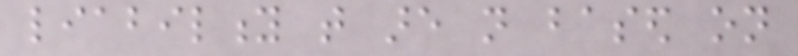liability that are not based on
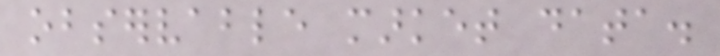observable market data.
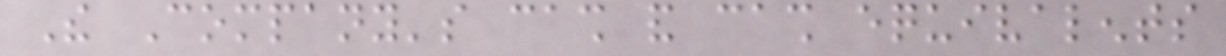The Company's cash and cash equivalents
